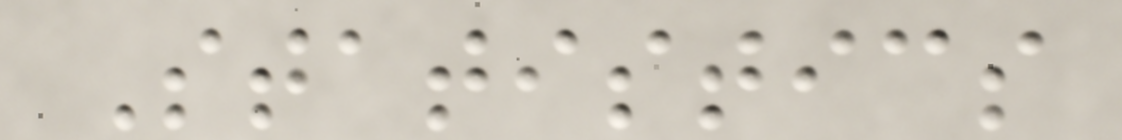Statistics
